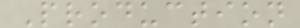Production
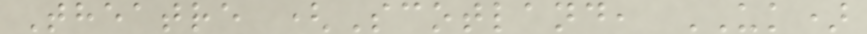Theatre (Scotland, UK)
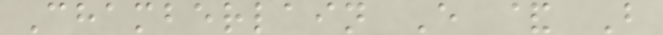Chamberlain E & B
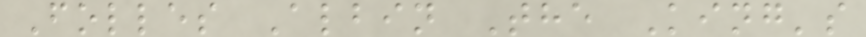Folles Albin The King's
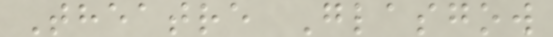Theatre Glasgow
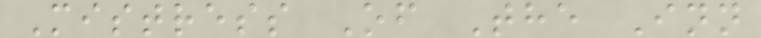Mistress Of The Inn
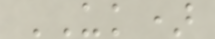UK)
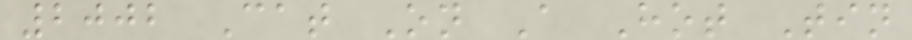2002 Cat On A Hot Tin
